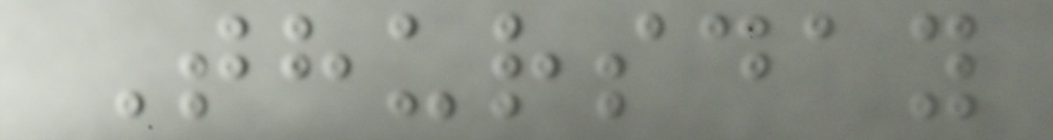Thursday
